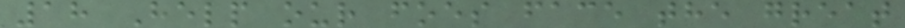18 Help our foes face the great
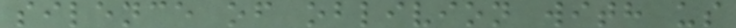silence of oblivion with us
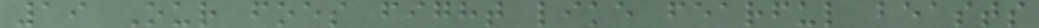19 Our foes fight like fearful beasts
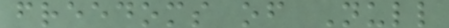freedoms of Null
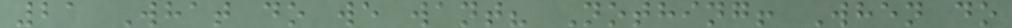21 What do we want? Nothing! When do
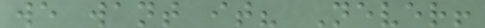we want it? Never!
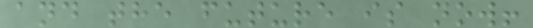and the future is now!
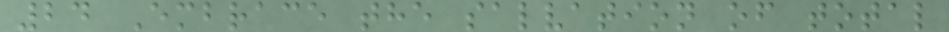24 Embrace the salvation of total
